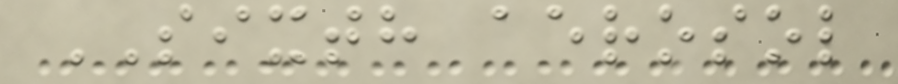SIXTH aerosol
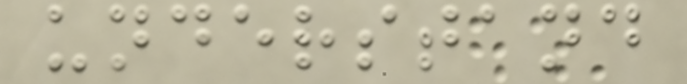understand
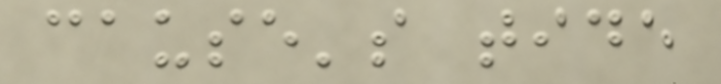cause's tide
